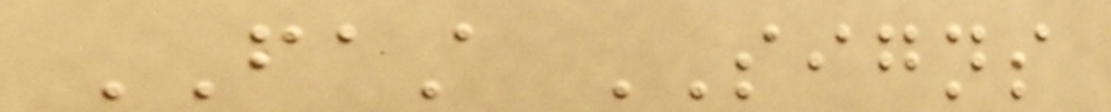FAST SIGNS
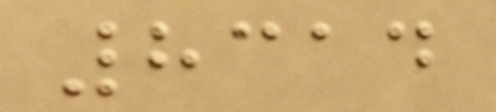8314
